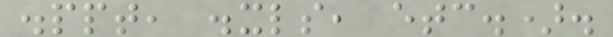.ppt, .xls, etc.).
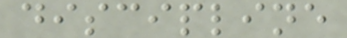discipline
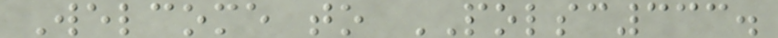Welcome to POLSC333.
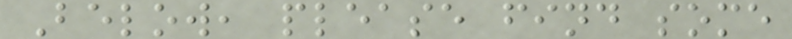Below, please find some
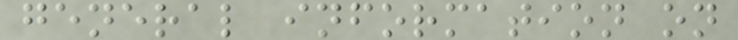general information on
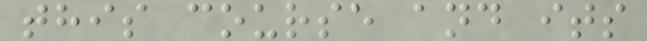this course and its
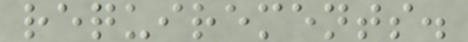requirements.
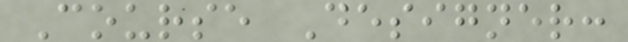Course Designer:
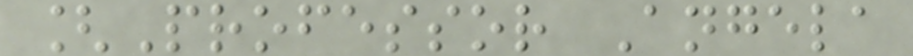[Professor Angela
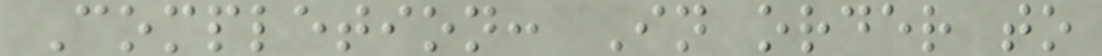Completion: In order to
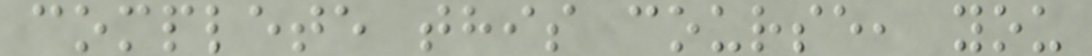complete this course, you
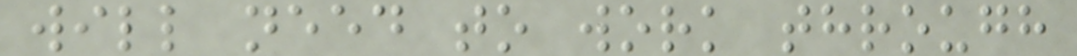will need to work through
